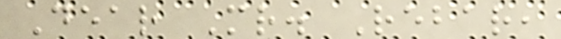Dear Mr. Rebar,
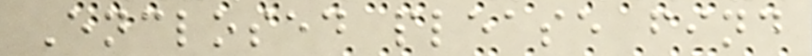Enclosed please find
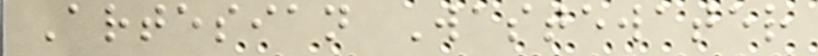Artesian Wastewater
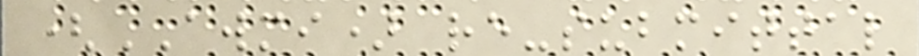(AWMI) re-submittal
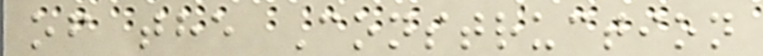of the Construction
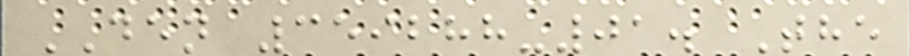DEN 359288-01. The
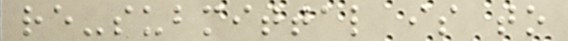re-submittal is to
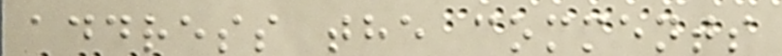address the comments
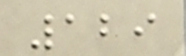129
